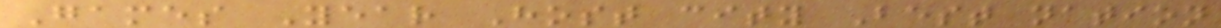Games Year Host city Best nation
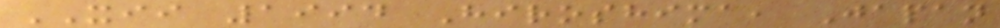XII 1994 Hiroshima, Japan
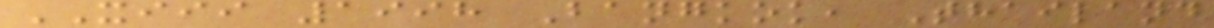XIII 1998 Bangkok, Thailand
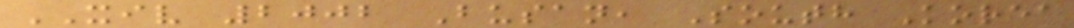XIV 2002 Busan, South Korea
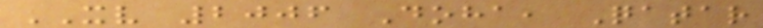XV 2006 Doha, Qatar
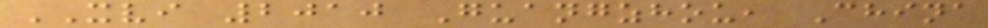XVI 2010 Guangzhou, China
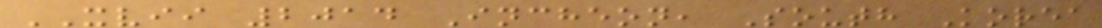XVII 2014 Incheon, South Korea
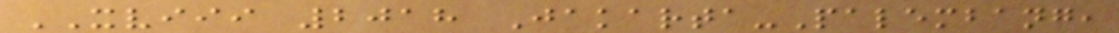XVIII 2018 Jakarta-Palembang,
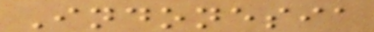Indonesia
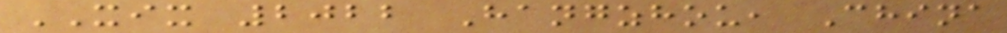XIX 2022 Hangzhou, China
